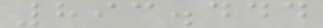893.444
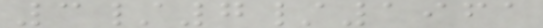3/7/1961
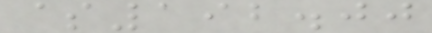$192.00
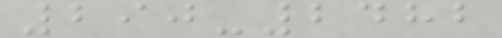290-2482
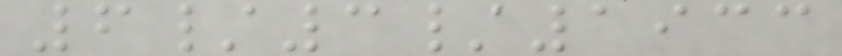6/3/1933
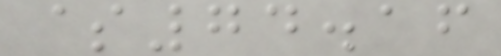$74.16
